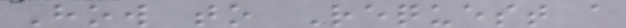How to Request a
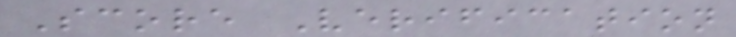Score Verification
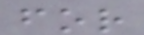for
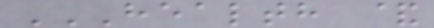HEALTH &
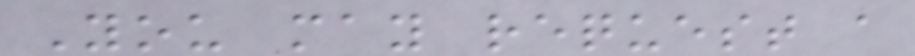You may request a
